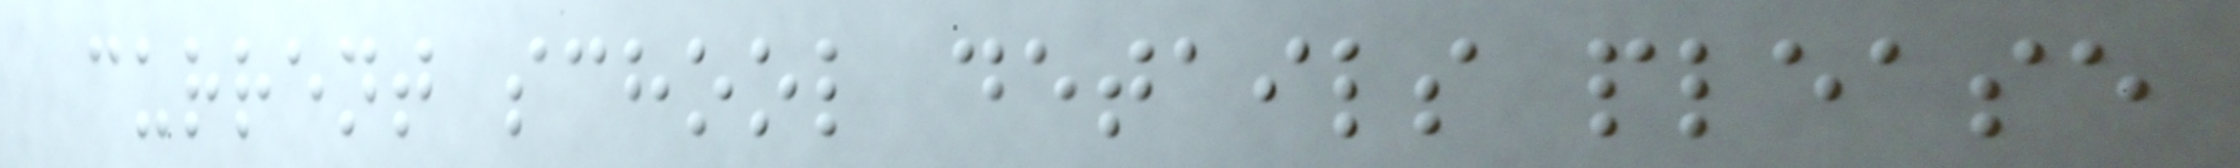current school details please
